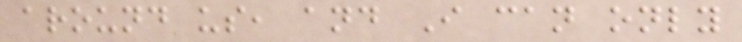around us, and I can only
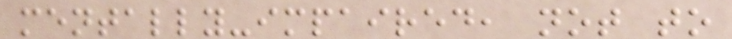mentally-impaired, not to
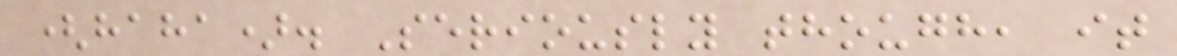(haha). Seriously though, it
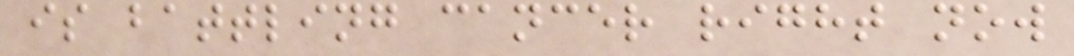is battling cancer right now
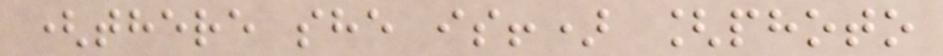(there she is!) [photo
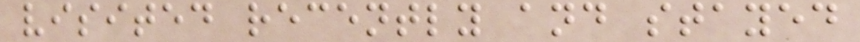visited recently and stayed
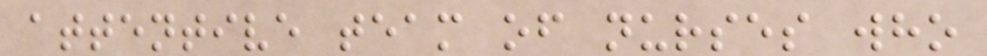attentive team of nurses who
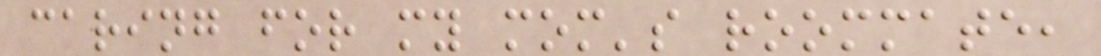caring for my mom's roommate,
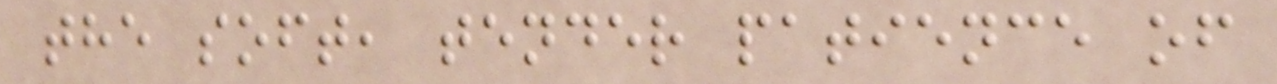the soft, tender patience of
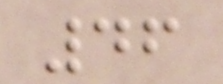46
